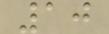10
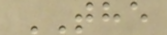THE
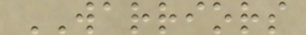WARRIORS
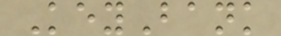KeyBank
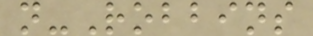n-Robbins
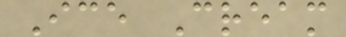Ice Cream
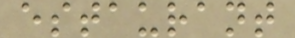estaurant
